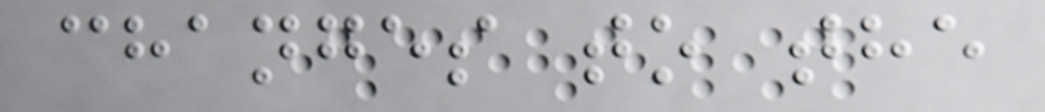changes to the
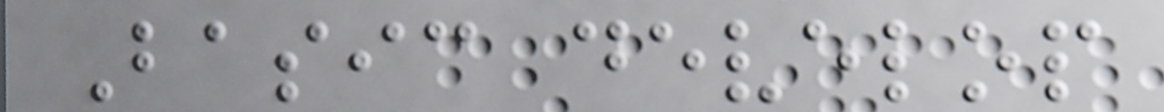Basic develop
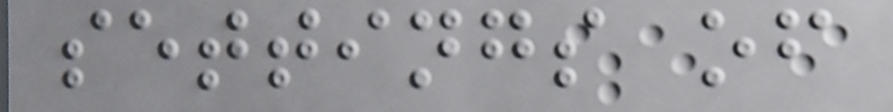settings of
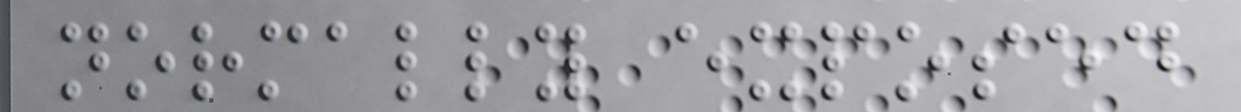normally exposed
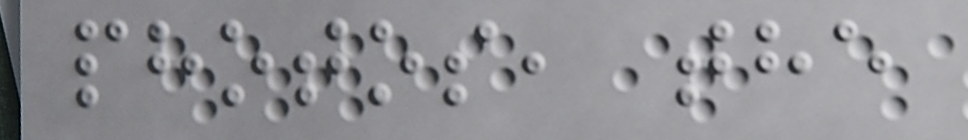photos, the
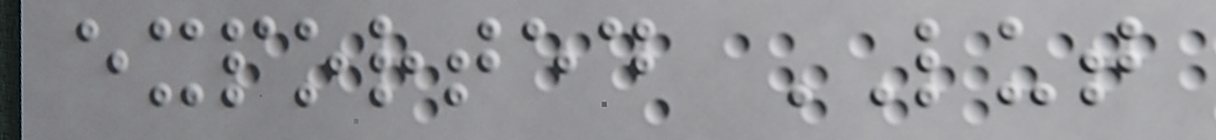exported LUT
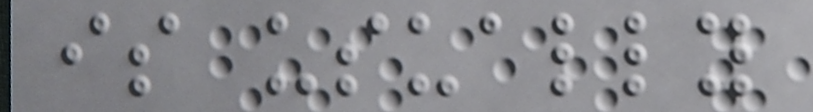is usually
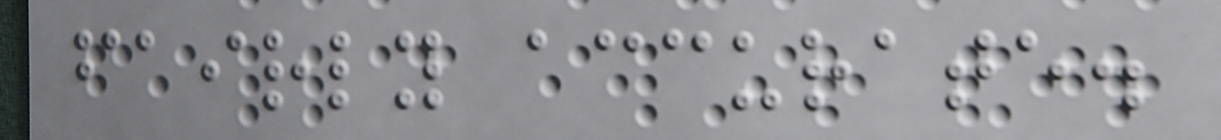fairly accurate.
